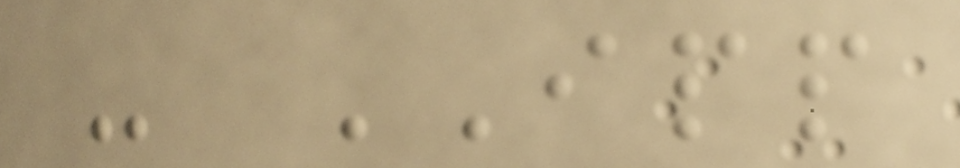- IPP
